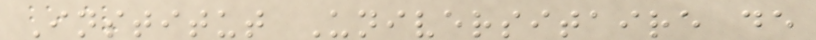Institut Universitaire de
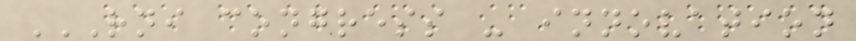RNI CONGRESS - INNOVATION
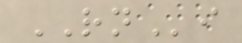RNi
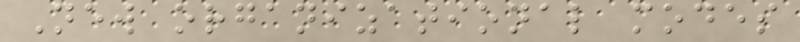New organizational modes
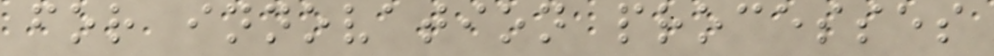for innovation processes
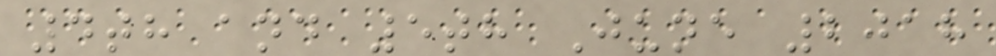4th and 5th June 2018
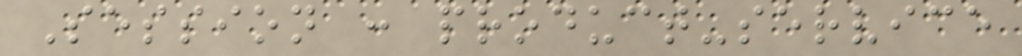Session : product-service
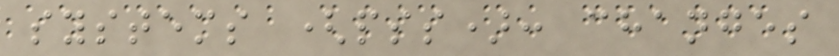systems (pss): changes
